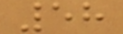58
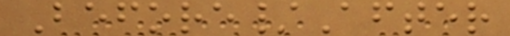Before/After
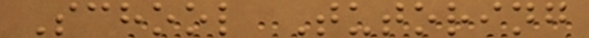School Tutoring
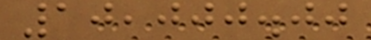10,000.00
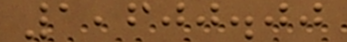1,600.00
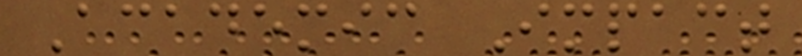Academic Impact
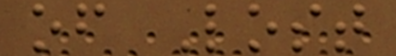of Lost
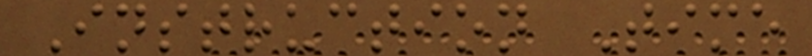Instruction Time
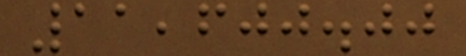11,600.00
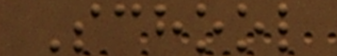School
